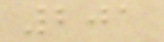201
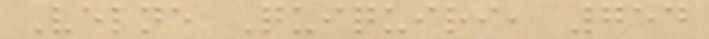Velne Quiquiri, 754
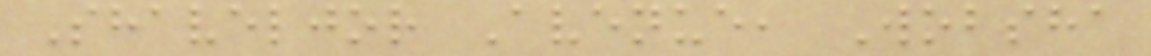Shaveljor Avenue, Wobsha
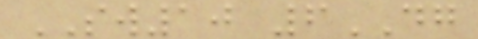SW10 6DG
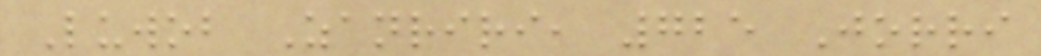Luwob Zanriri, 725 Jorri
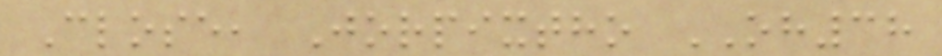Close, Jorpixtho OH38
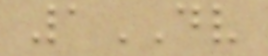1DV
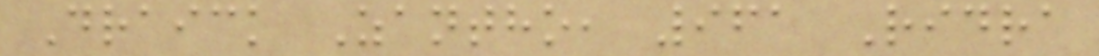Draick Zantho, 961 Ridra
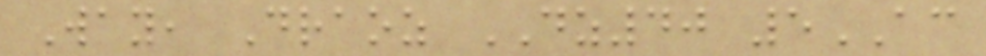Way, Draoz DZ40 5AC
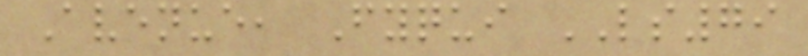Avenue, Fyqui LS79
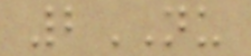2NU
